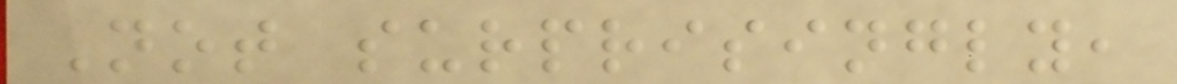Not surprisingly,
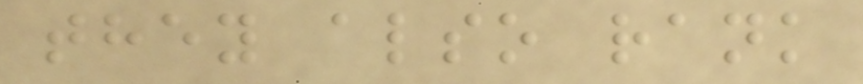they also rank
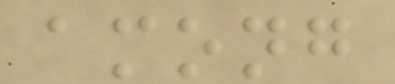among
